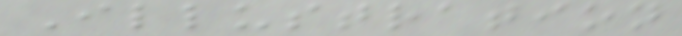Illustration
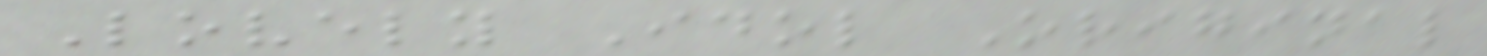Lovely Idol Original
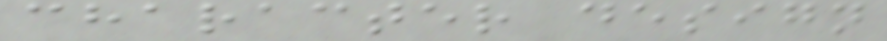character design
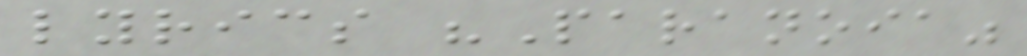lyrics "Paranoia"
